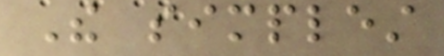The simplest
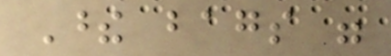These bags were
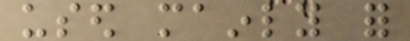used mainly for
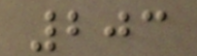203
